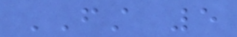FIRST 5
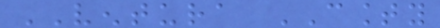VENTURA COUNTY
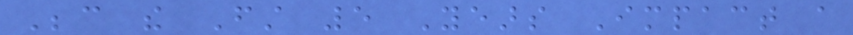Because the First 5 Years Impact a
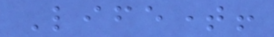Lifetime!
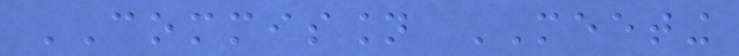COMMISSION MEETING
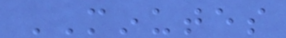MINUTES
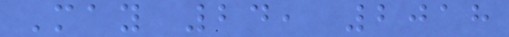May 24, 2018
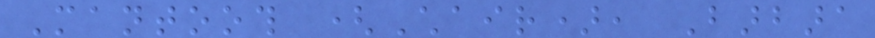Mantooth (Chair), Barbara
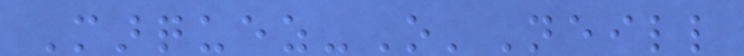Marquez-O'Neill
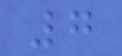7
